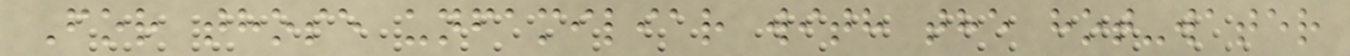For those unfamiliar with the hot-water
